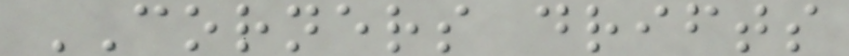CORNERS drifts
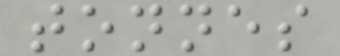tonnes
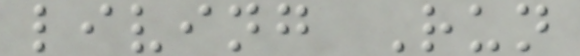living Run
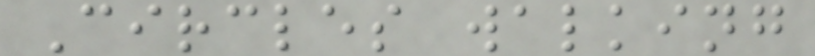Circles walking
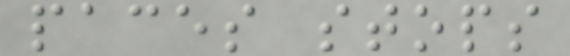paces stops
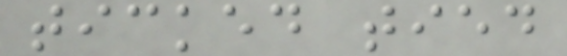ticked tied
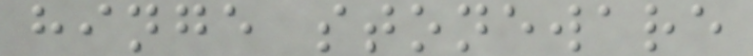hinge stoneware
